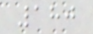180
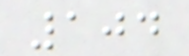104
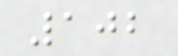102
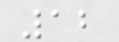12
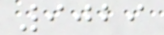9029
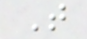T
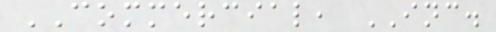COMMERCIAL, INC.
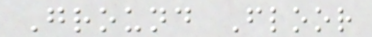Ground Floor
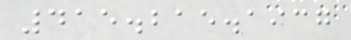415.215.1937
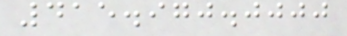415.970.0000
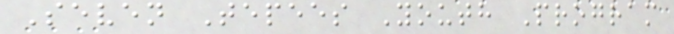Seven Tepees Youth Program
